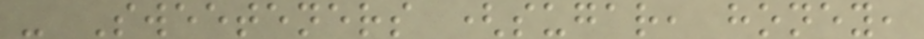- Sweeteners (sugar, honey,
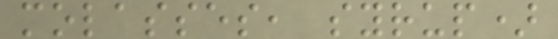molasses, syrup)
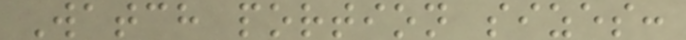Watch portion sizes:
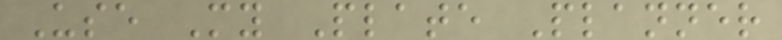Use My Plate Planner
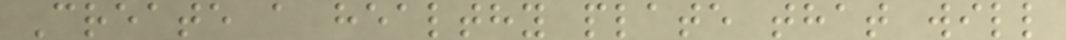Create a healthy plate that will
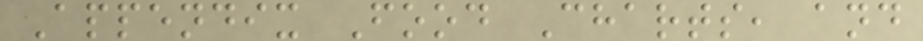Appendix Food Charts, and
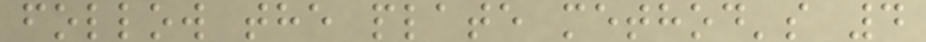follow the plate method's 4
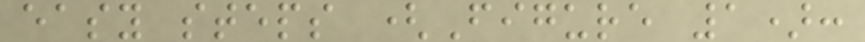easy steps (Figure 1):
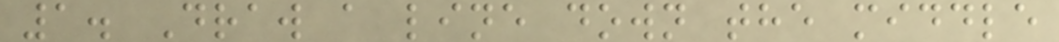1. Draw a line down the middle
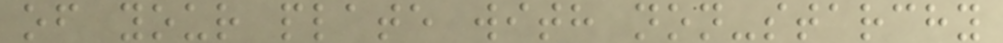of your plate with non-starchy
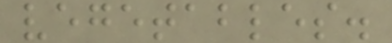vegetables.
